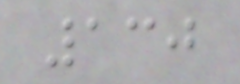130
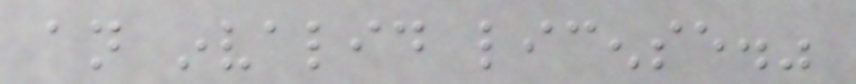an invalid license."
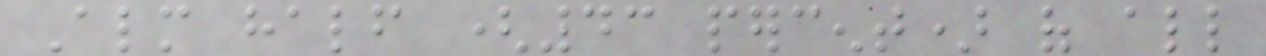Almost half (43 percent) of all
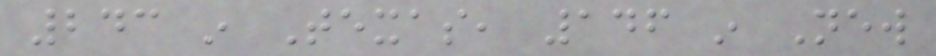243 in Texas, 146 in New
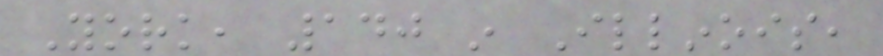York, 140 in Illinois,
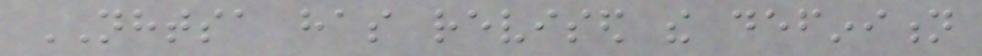NHTSA has revised the definition
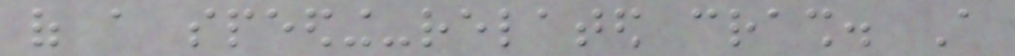of a speeding-related crash. A
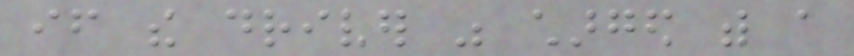if the driver was charged with a
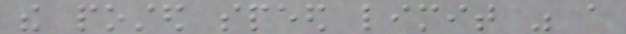the posted speed limit was a
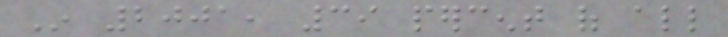In 2001, 39 percent of all
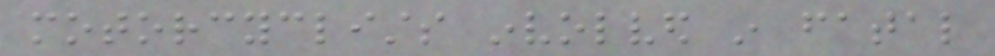motorcyclists involved in fatal
